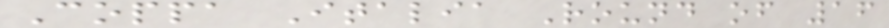Coppa Italia Round of 16
